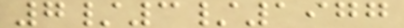7/3/1977
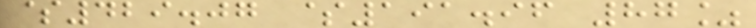$429.07 $191.96 87%
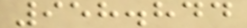958.844
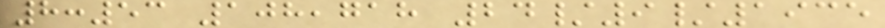8:53 108,718 24/9/1935
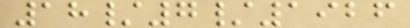18/7/1926
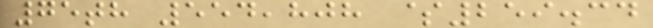75th 554,808 $259.34
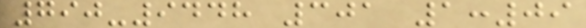790-9448 301 1:09
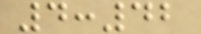4:42
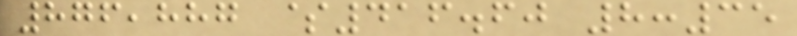876,887 $416.60 8:35
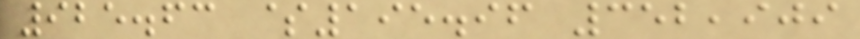925.63 $195.96 352,909
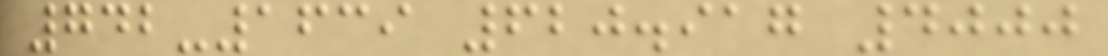742-1639 620.917 4000
